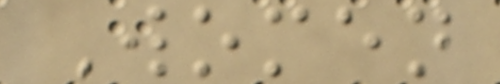Women
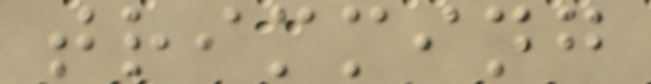trimming
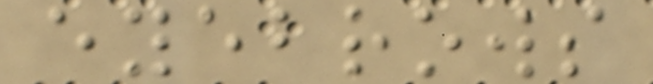eyebrows
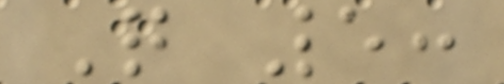Q 5:
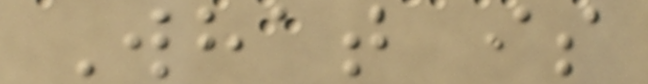What is
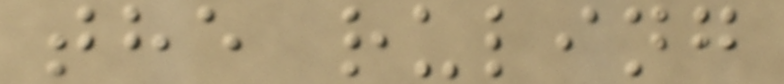the ruling
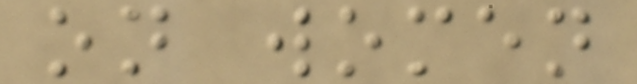on women
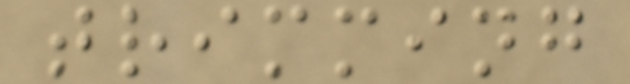trimming
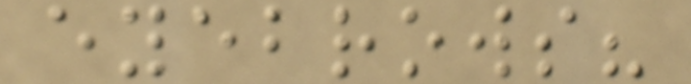eyebrows?
